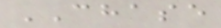CHASE
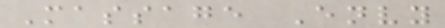Massage Envy
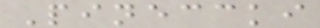Pineccki
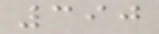390
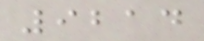9214
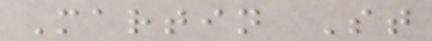Martin St
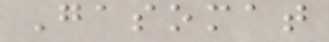Gasomat
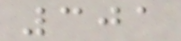301
